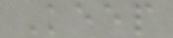Keep
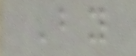By
